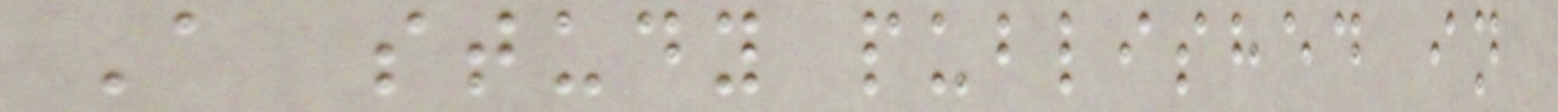A study published in
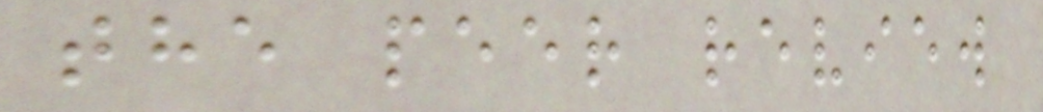the peer review
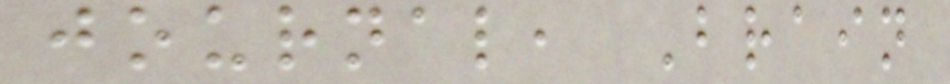journal, Brain
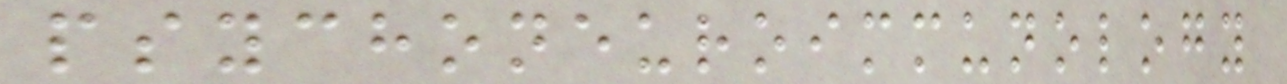psychoneuroimmunology
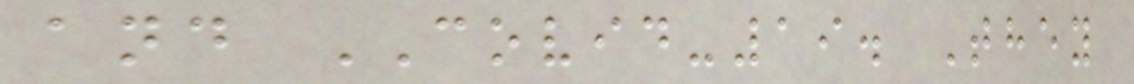and COVID-19. They
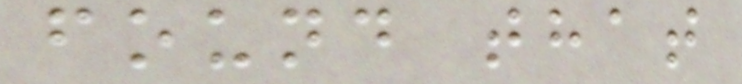found that
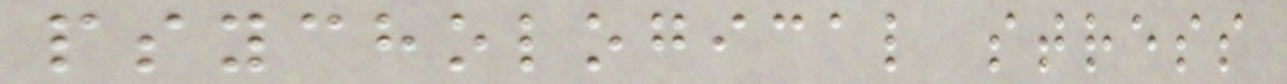psychological stress
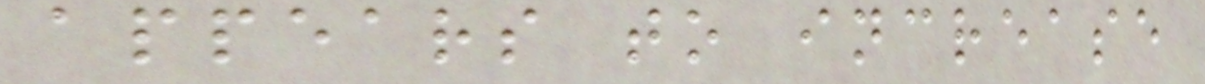appears to increase
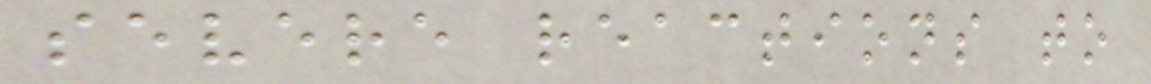severe reactions to
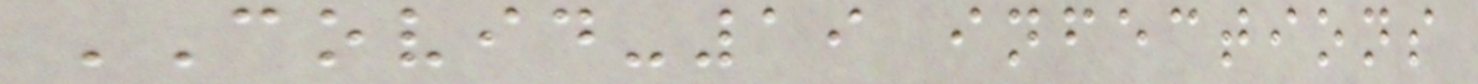COVID-19 infections
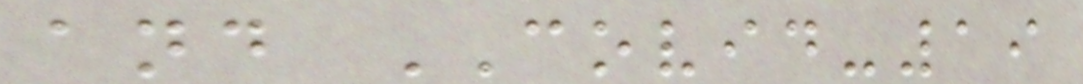and COVID-19
